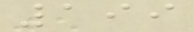199
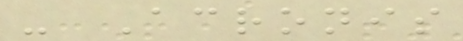- Acronis
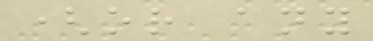(or any
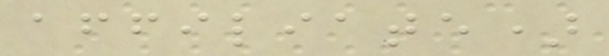affiliate)
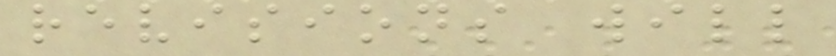revisions will
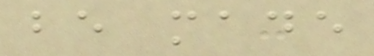be made
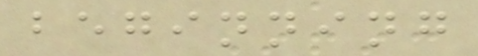beginning
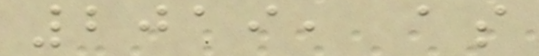2019, as
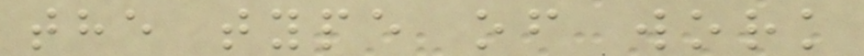the type of work
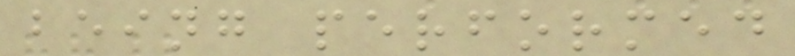being performed
